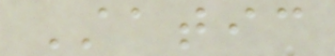Static
